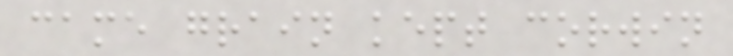came grain kept corwin
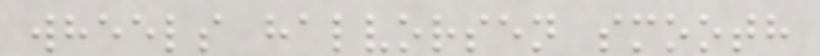wheels halvorsen smooth
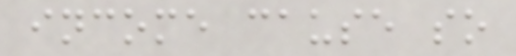income cause so
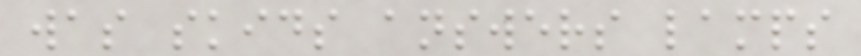was skids answers lamps
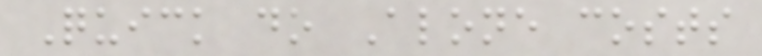Quick do Alone costs
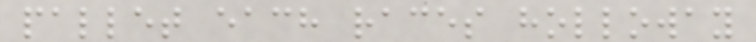pallet each races holloway
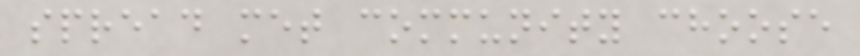spread met community choose
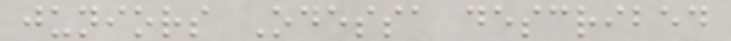juniors Odessa described
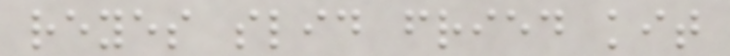reyes slid fried kit
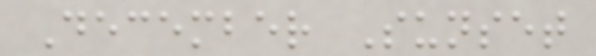December Sunset
